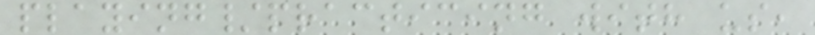playing/practicing with us,
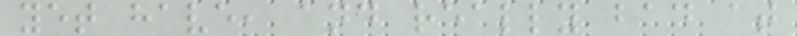yet have, and really bad at
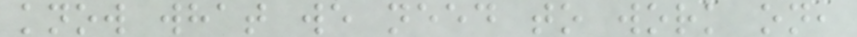know what we need to work on,
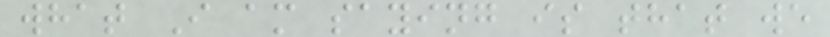what I am saying is that we
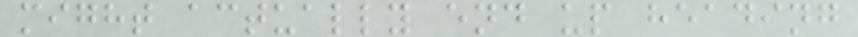might actually end up heading
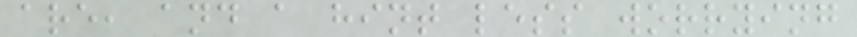are, and a hint less worrying
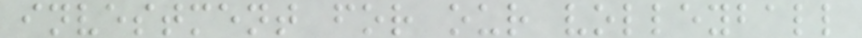investment for our volleyball
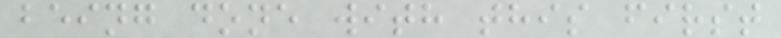being done with this first
